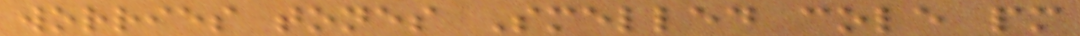worries tones Smelled cole pm
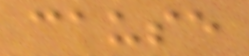cause
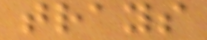trays
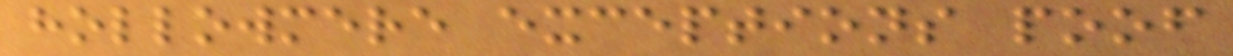hollowmere exceptions poof
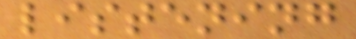listening
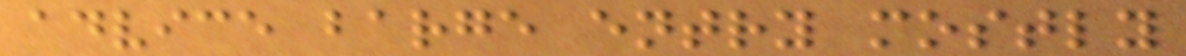advice barge entry mostly
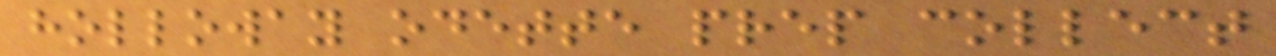holloway odette prep collect
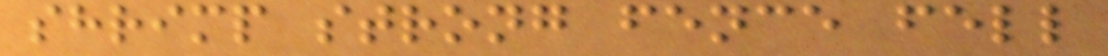shrimp strong fence fell
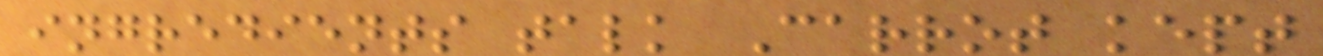ingredients talk Carrot kept
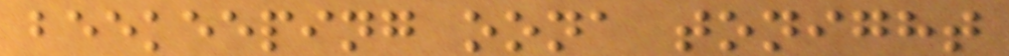beekeeping oona tonight
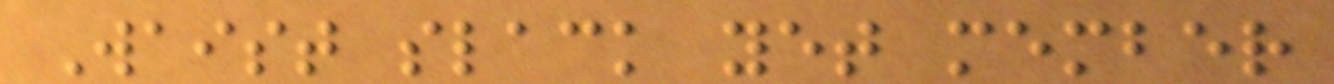Waist slack yet member
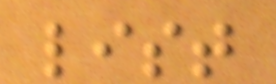list
